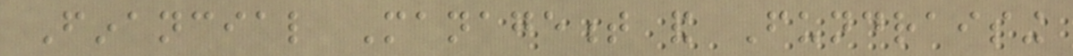Financial Management and Fundraising
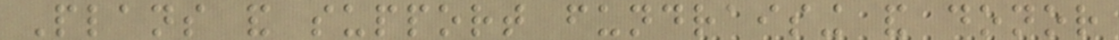Plans and support fundraising and donor
